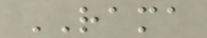RAMA
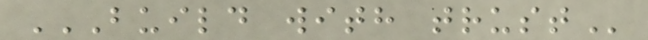BUILD WITH TRUST
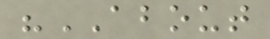"ABOUT
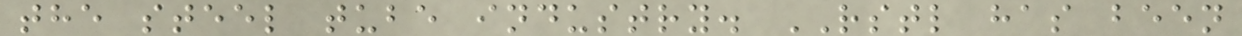the steel tube industry. RSTL has been
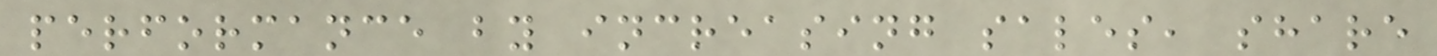performance by increasing sales, share
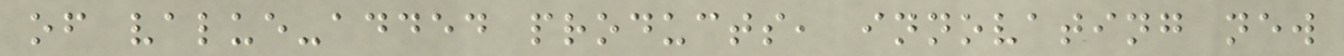of value-added products, innovating new
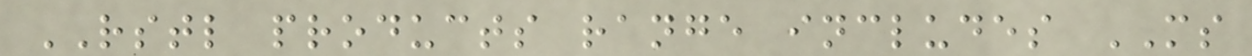RSTL products range includes MS
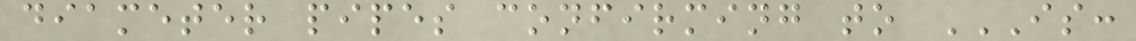diameter pipes confirming to IS:
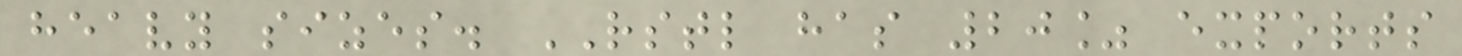heavy sizes. RSTL has 20% exports
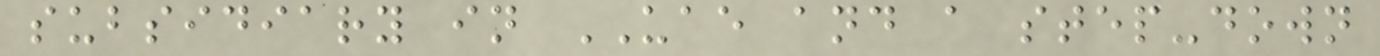subsidiary in UAE and a step-down
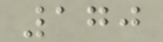170
